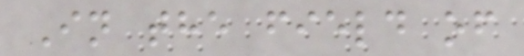In the field of
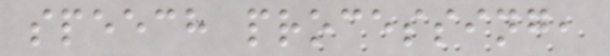speech processing,
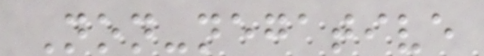Non-negative
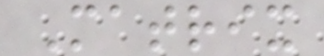Matrix
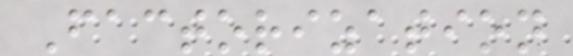Factorization
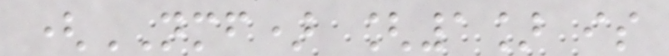(NMF) [1] is
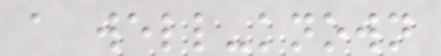a well-known
